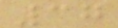37
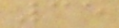35
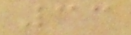33
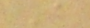A
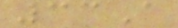33A
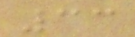33
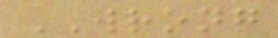WRONG
